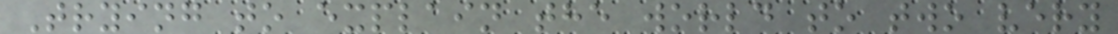Trying to explain the world to two very
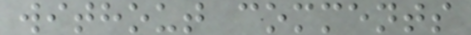without comments
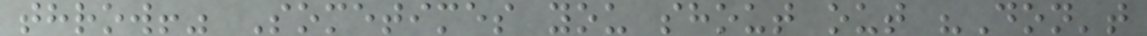throw!" Sometimes you shout out "Don't
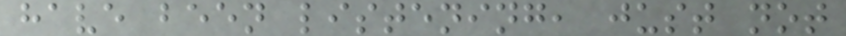have been listening, just not
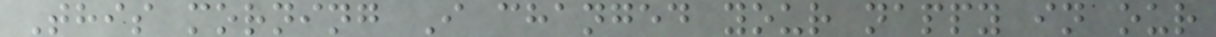This morning I changed your nappy in our
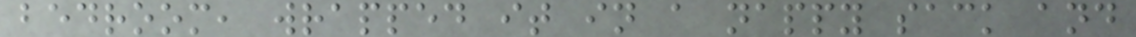bedroom, wrapped it in a nappy sack and
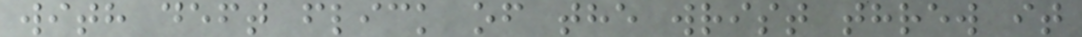with deft flick of the wrist threw it
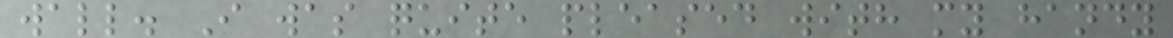wall. I was quite pleased with my handy
